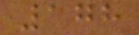178
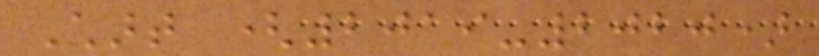Chart (2019-2020)
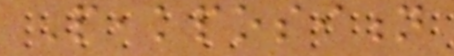Peakposition
